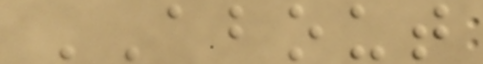ABOUT
